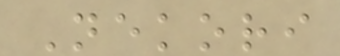Nekori
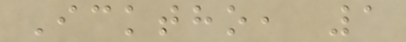Icktho, 1
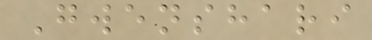Gwenshari
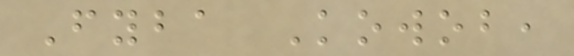Fyba Kowob,
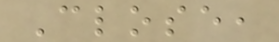Close,
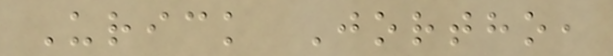Urick Jortho,
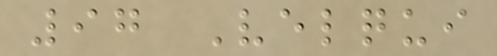97 Velqui
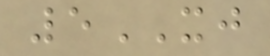5XJ
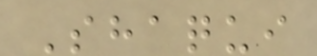Shaqui
